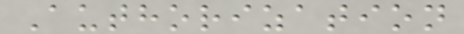Authorization
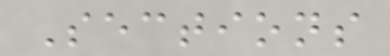Sections
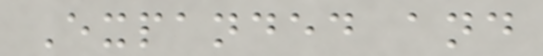Expanded and
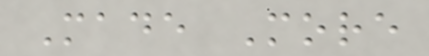Made More
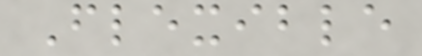Flexible
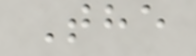The
